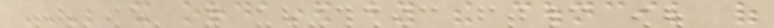BE IT ORDAINED BY THE COUNCIL OF
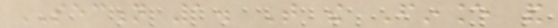SECTION 1. That the Finance and
